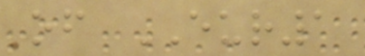of EUR1
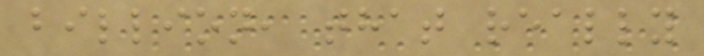billion, that really
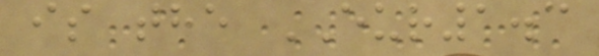is the EUR1.3
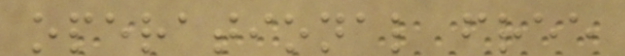operational free
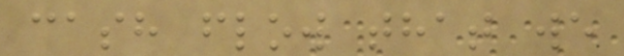cash flow that we
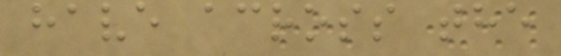have across the
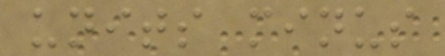units minus
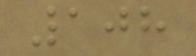108
